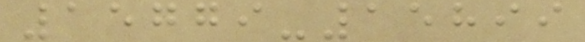15779-15899
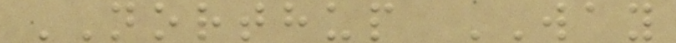NORTHUP WAY
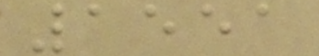1551
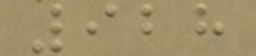928
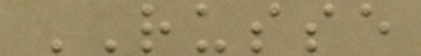RUSSE
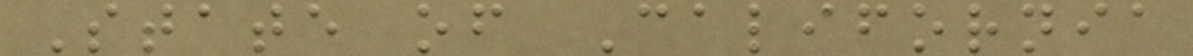State of California
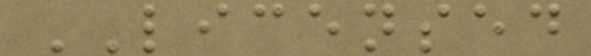LICENSED
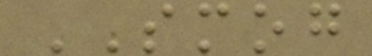SMOG
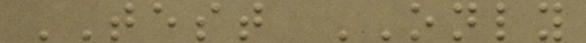TEST ONLY
